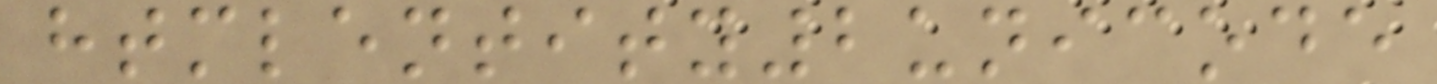htmlentity2unicode
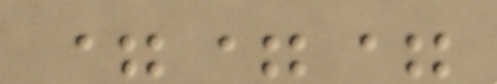===
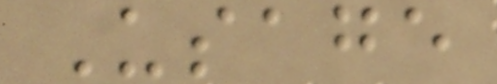Usage
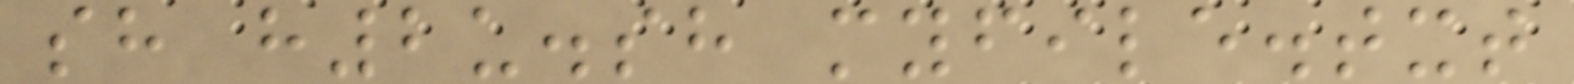sh h2u.sh myfile.txt
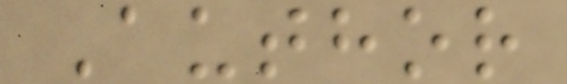Author
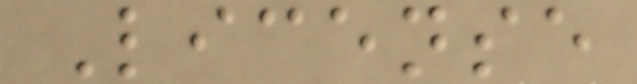License
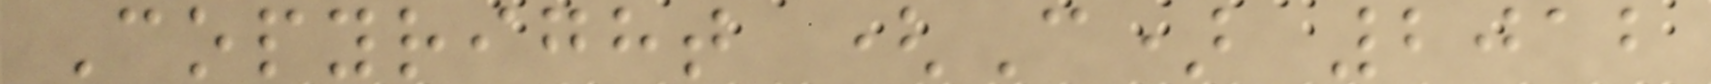Copyright (C) 2012
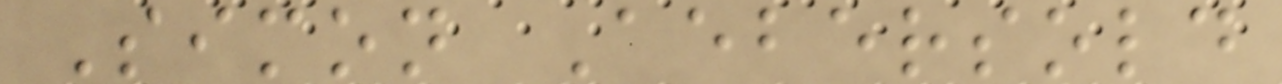Simon Aebersold
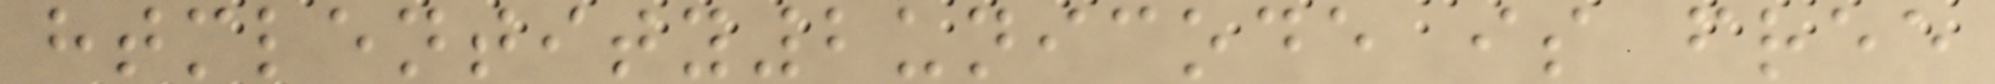htmlentity2unicode is free
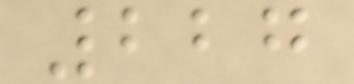227
